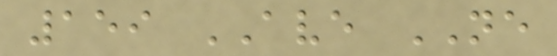159 AVE NE
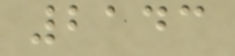2143
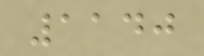1140
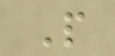P
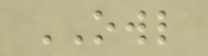OWL
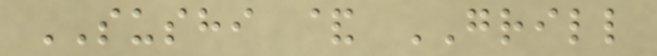SUSHI & GRILL
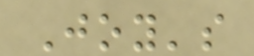Joy's
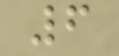6
